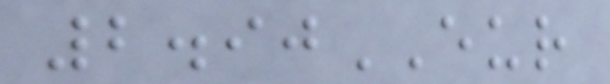2.90EUR
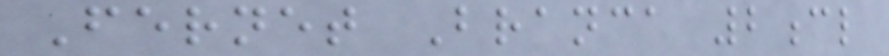Fernet Branca 2cl
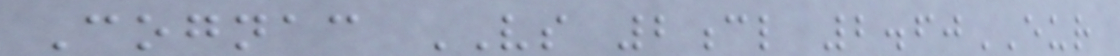Cognac VS 2cl 2.60EUR
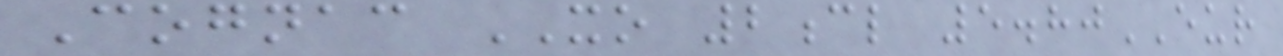Cognac XO 2cl 5.80EUR
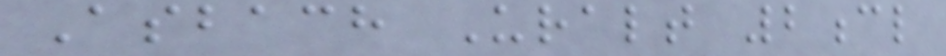Asbach Uralt 2cl
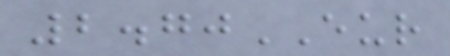2.70EUR
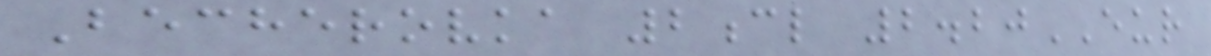Becherovka 2cl 2.20EUR
